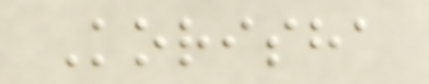Korisha
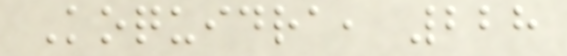Koquidra, 228
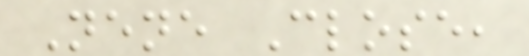Nene Close,
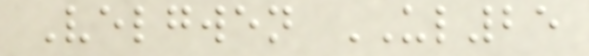Velgwen UL25
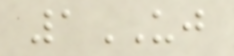1UJ
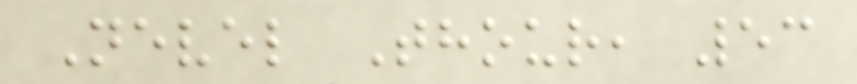Nevel Thour, 53
